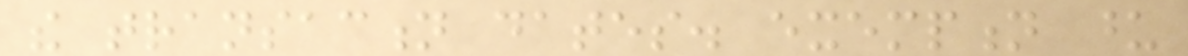the transaction dates. exemption upon
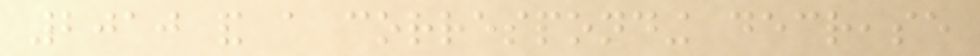2010 and a corresponding decrease
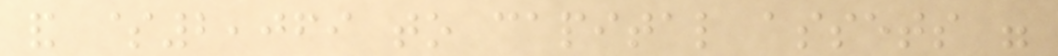and $2,069 to capital assets were
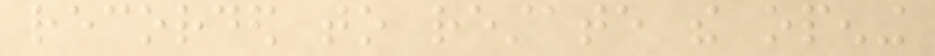recorded to restate the opening
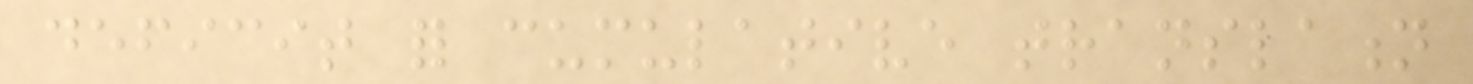deficit for cumulative translation
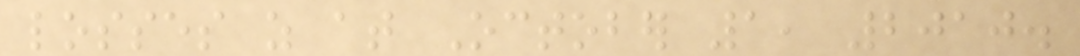losses as at October 1, 2010.
